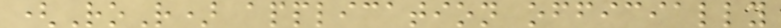(RoR) application officially
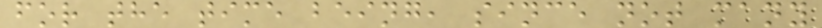for the time being, since not many
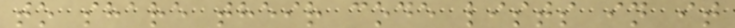to share their code lists in it
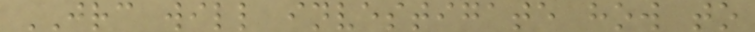JRC will investigate how to
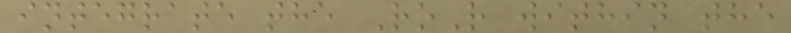integrate the RoR within the
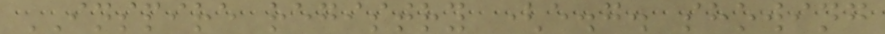INSPIRE registry (e.g. showing
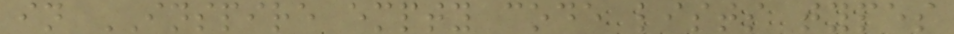in INSPIRE empty code lists types
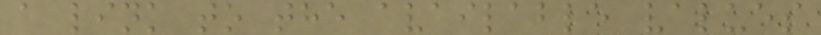a link to the available values
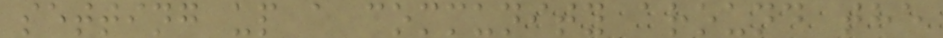setting up a community around the
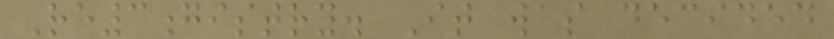Re3gistry. It was decided
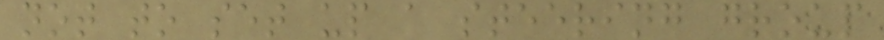not to set up a steering group
